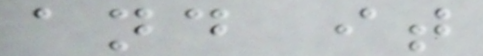and it
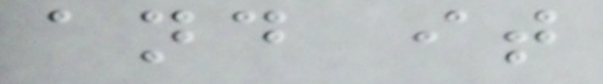and it
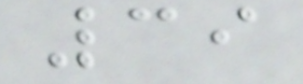39
